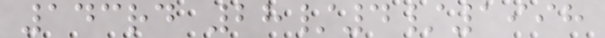143rd 28/4/1998
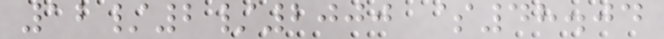12/2/2000 $48.04
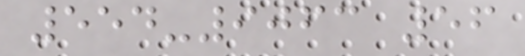554-9063 56
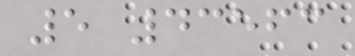5 43563
